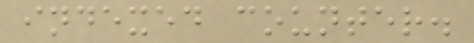indexed counter.
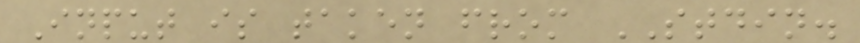Input is taken from STDIN.
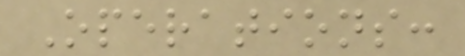Operations:
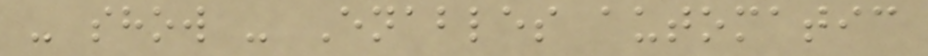- show - Enables automatic
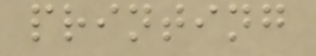printing
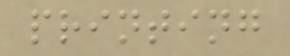printing
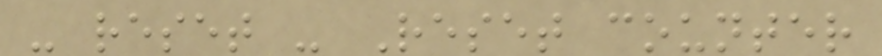- reset - Reset counter
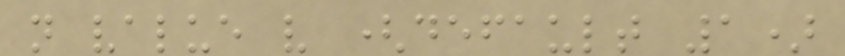n value v (default 1)
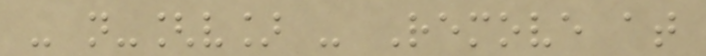- n-[v] - Remove at
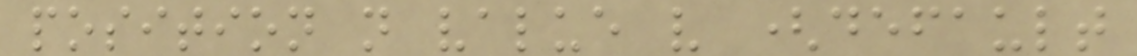position n value v (default
